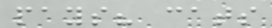pays? cats
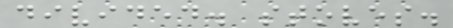divided. stoves.
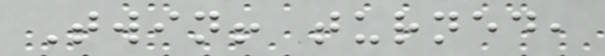Twin! turned,
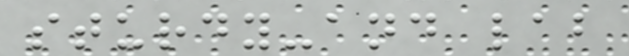sturdy-and lab
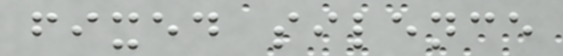fixed silence
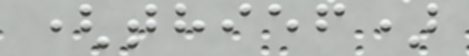(thief)
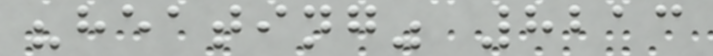"heating" 8213
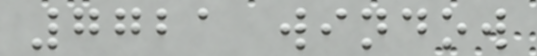7721 window
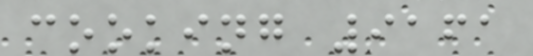cooking 9161
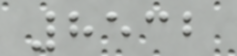8532
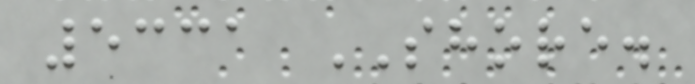5331 SHORE.
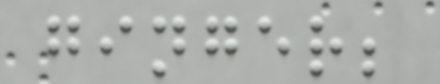ginger;
